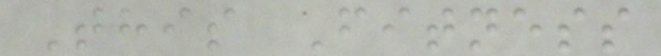This Fitness
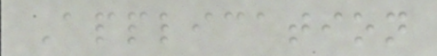Application
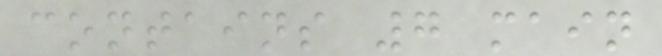contains 7 main
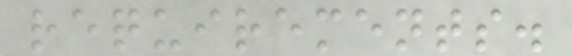requirements.
